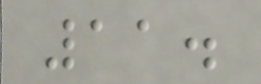11.
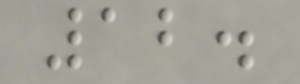12.
